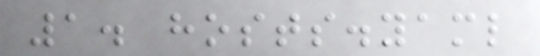1. hosts.yaml
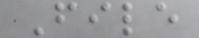File
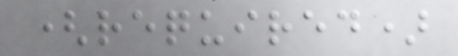(required)
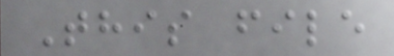This file
